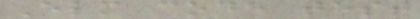Elm code test
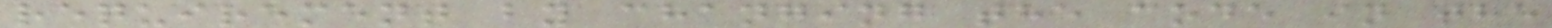requirement by changing the code in the
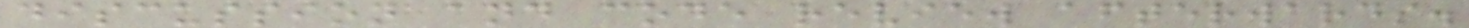discussion and code review afterwards.
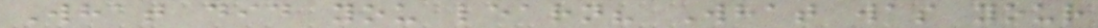What did you learn? What was your
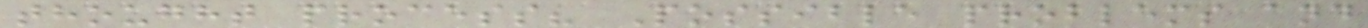thought process? Possible problems and
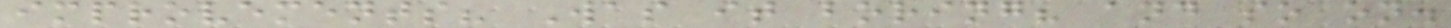improvements? Was it boring? and so on.
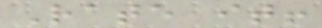Rate it!
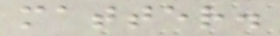matter.
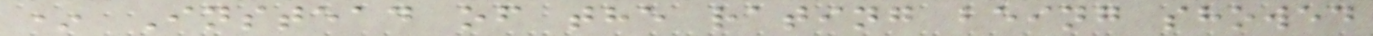* Instead of the rating being showed
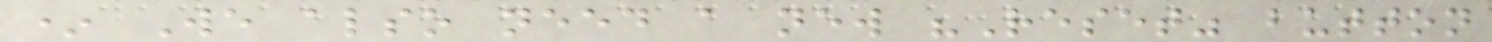* We also need a new "Reset" button
